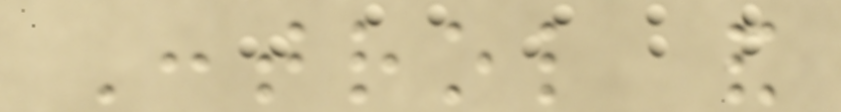Control and
